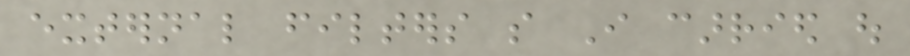external filters so I carried out
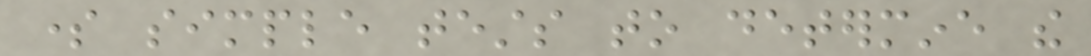some simple tests to determine the
